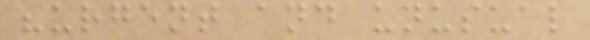"urgent and unusual
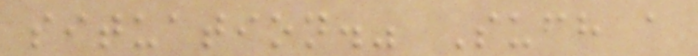situation." Such a
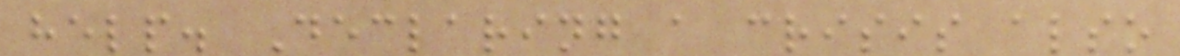help. Declaring a crisis also
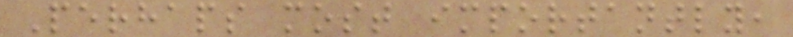Perhaps most importantly,
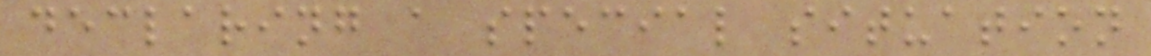declaring a special situation
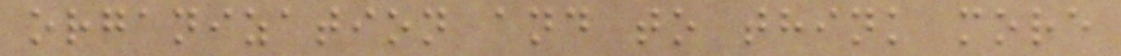organization and to think more
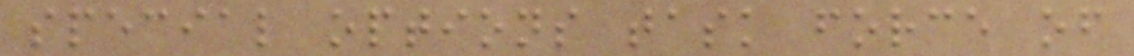special options task force of
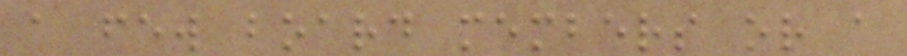a few board members or a
